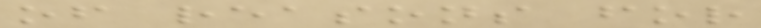of reasons for
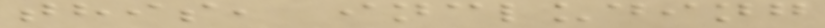this, including
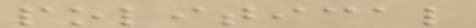political
